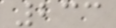233
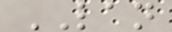LAN
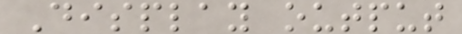Display output
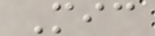Mic
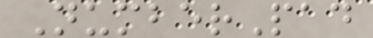NumberPad
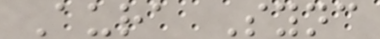Aura Sync
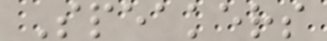Speakers
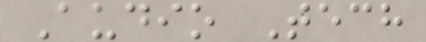Audio Tech
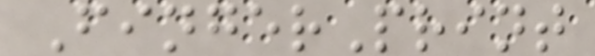FingerPrint
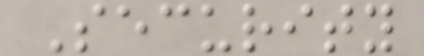Security
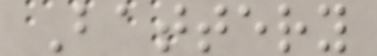Battery
